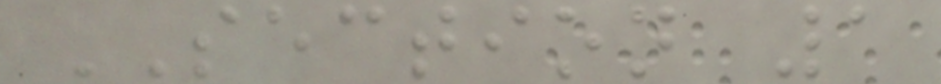SECTION 1
